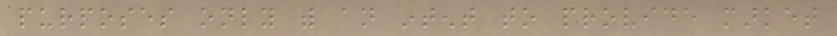purposes only with an intent to provide market
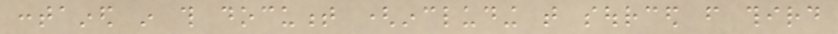contained in this document (including that sourced from third
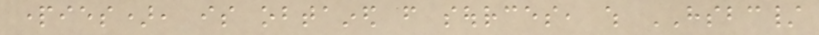parties), is obtained from sources, which HSBC/
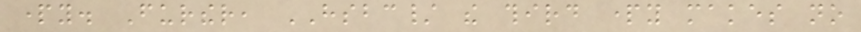party. Further, HSBC/ the third party makes no
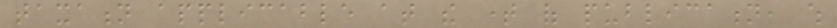taxation applicable at the time of publication, which
